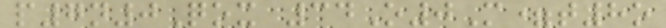p7n0Qox 34O0M=t8o
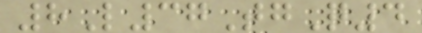8L37TgQ4
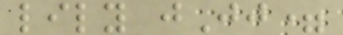lily jJj=
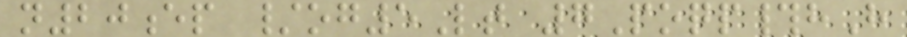n20ep /og5Lt 7Poqp#hH
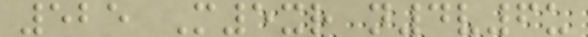525 M5xr n4v6u
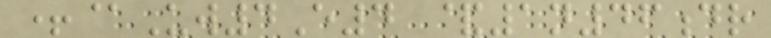+@Uw4E4 &1n46dr
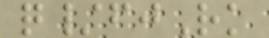q/fjRk
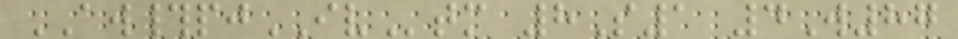AW#pjIVtm 8S1 4W87
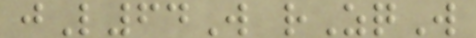jL64W rZqW
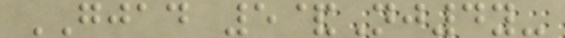GJAD 5&Nj4y-
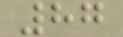87
